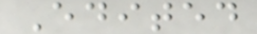Edited
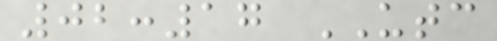02:17 UTC
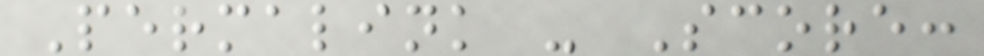Permalink - Score:
